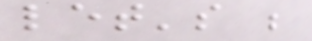let's be
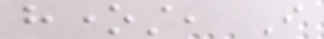honest, I
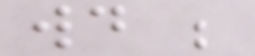would be
